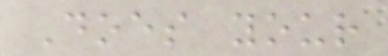Does your
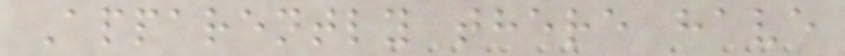Apparently there have
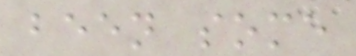been some
